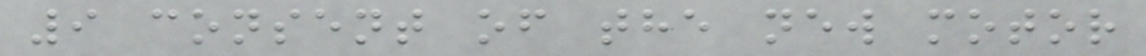9 consent of the new motor
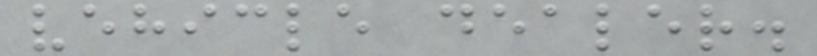vehicle dealer.
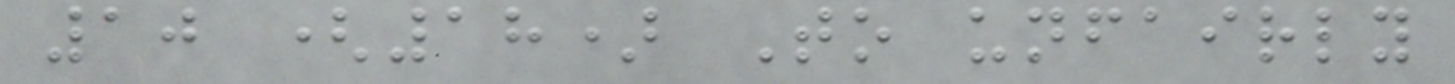10 (18) To unfairly
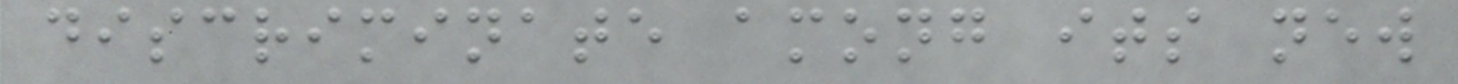discriminate among its new
